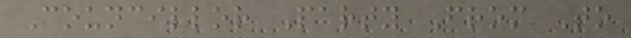Councillor Party From To
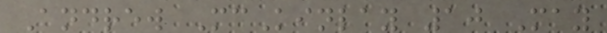Andrew McKinlay 10 May
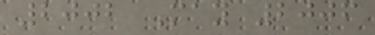2002 May 2006
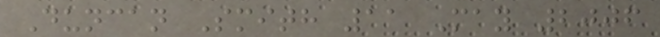Duncan Smith 11 May 2006
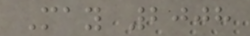May 2008
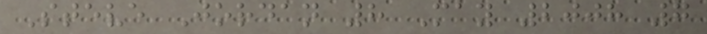Steve Jordan 8 May 2008 7
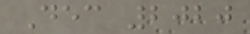Dec 2020
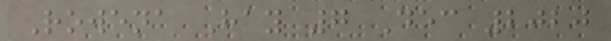Rowena Hay 7 Dec 2020
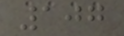107
